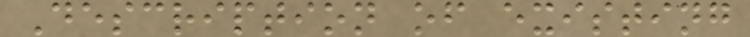Description of existing
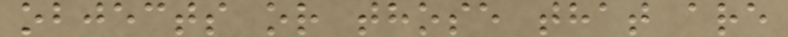objects or those that are
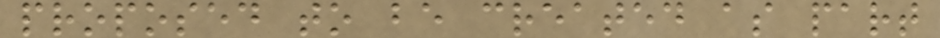proposed to be created as part
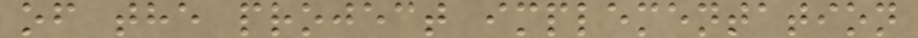of the project implementation
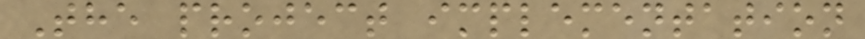The project implementation
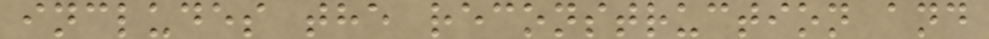includes the reconstruction and
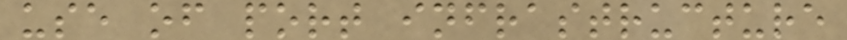use of port infrastructure
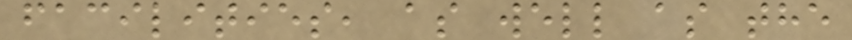facilities, as well as the
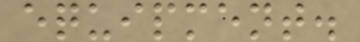equipment.
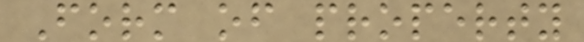Form of property
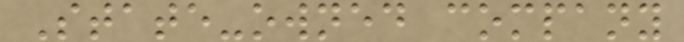State-owned company
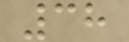38
